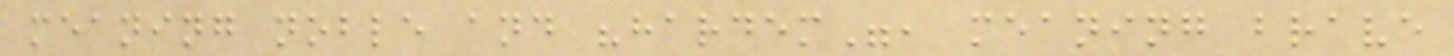meaning noble and "hardem", meaning brave
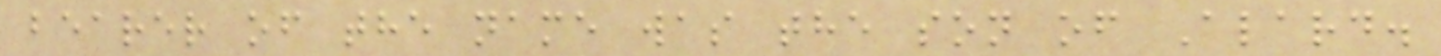bearer of the name was the son of Alard.
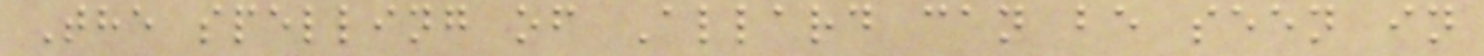The spelling of Allard can be seen in
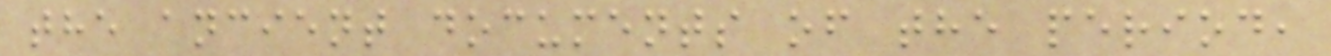the ancient documents of the period,
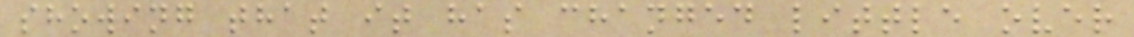showing that it has changed little over
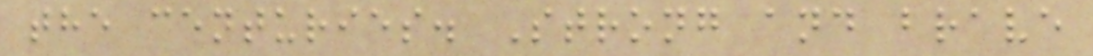the centuries. Strong and brave
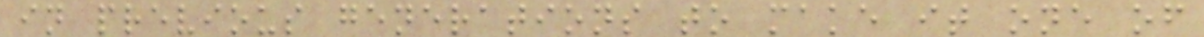in previous generations to make it one of
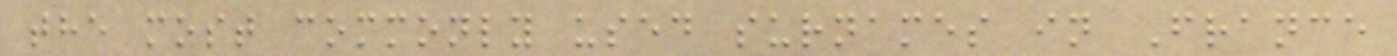the most commonly used surnames in France
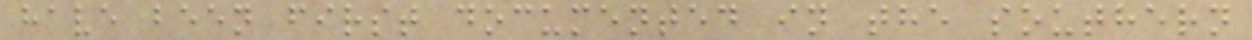have been first documented in the southern
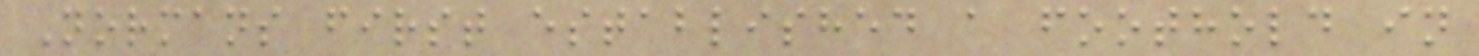Normans first established a foothold in
